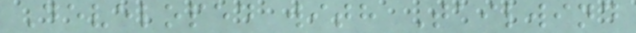Developed with Tailwind
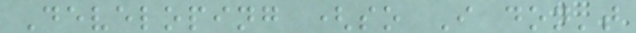Developing (so I don't
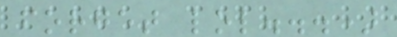forget lol...)
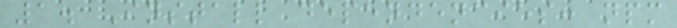1. Install dependencies: npm
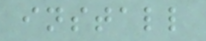install
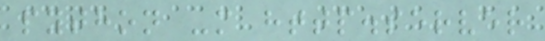python -m http.server
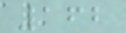162
